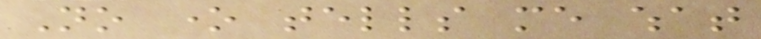No one tells me what
